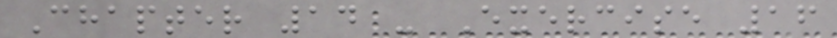Chapter 14 - Exercise 16
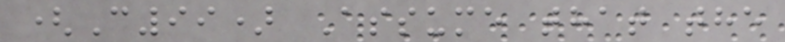(C99) Assume that the
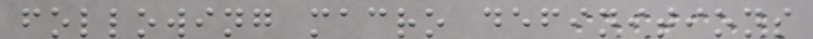following macro definitions
